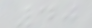40
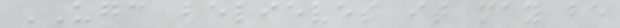UGC believes it may be
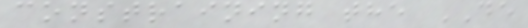constraining the DE
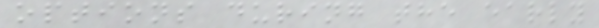options during the early
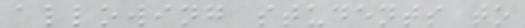allowing students to
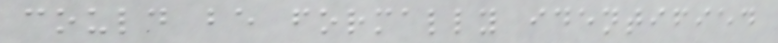could be formally identified
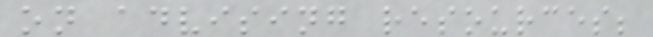on advising resources;
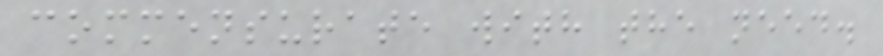commensurate with the need.
